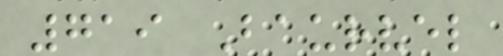719 Baurvel
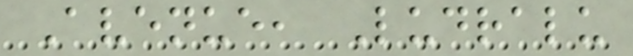Avenue, Ludralu
